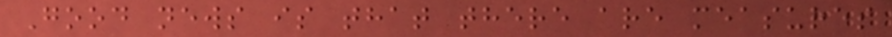Good news is that there are measures
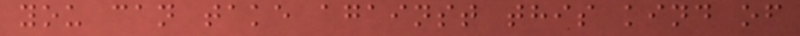you can take against this kind of
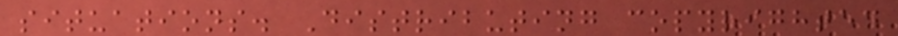situations. Distributing copyrighted
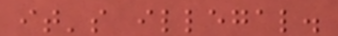it's illegal.
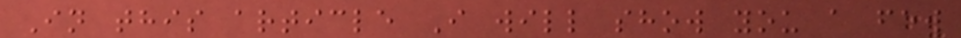In this article I will show you a few
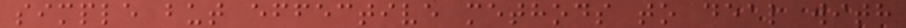simple but effective methods to deal with
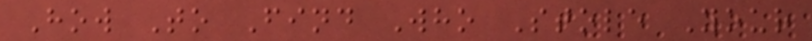How To Find Who Stole Your
